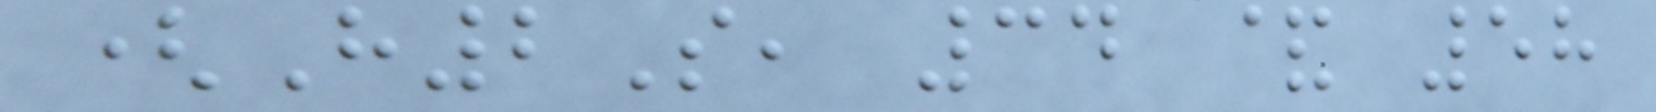(H2S, 34 & 58
